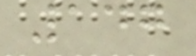147
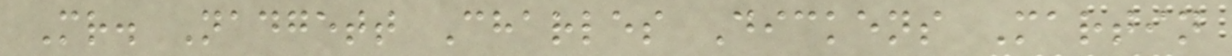Mr. Nadgett Charles Dickens Martin
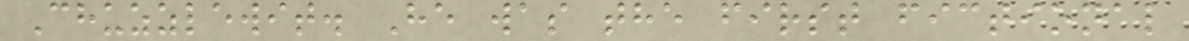Chuzzlewit. He was the first fictional
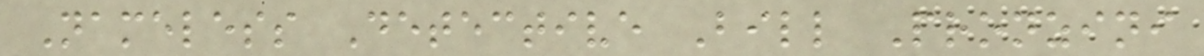Nameless Detective Bill Pronzini
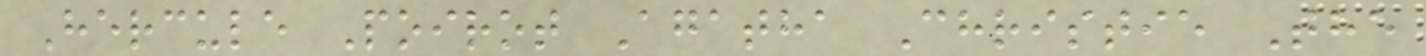Hercule Poirot Agatha Christie The
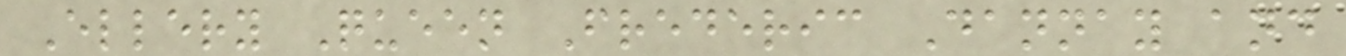Ellery Queen Frederic Dannay and
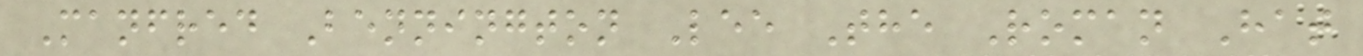Manfred Bennington Lee The Roman Hat
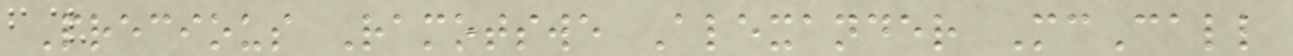Precious Ramotswe Alexander McCall
